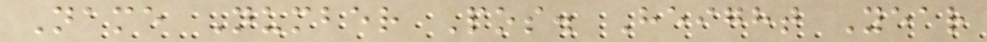Name Number Pos. Height Year
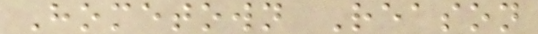Hometown Reason
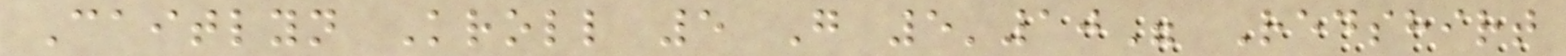Caitlyn Kroll 5 G 5'10" Redshirt
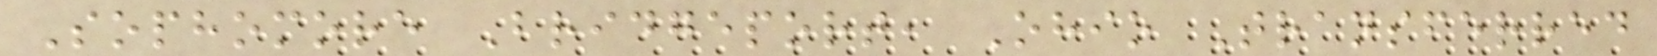Sophomore Bridgeport, Ohio Transferred
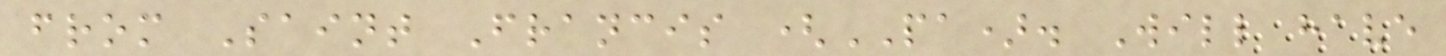from Saint Francis (PA). Will have
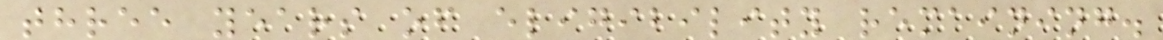three years of eligibility remaining.
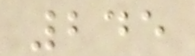245
